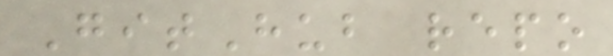GitHub repo
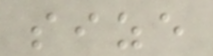size
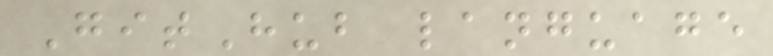GitHub language
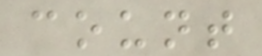count
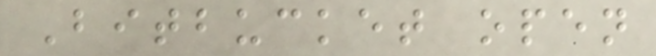Bitbucket open
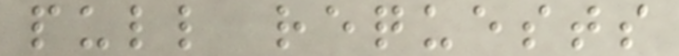pull requests
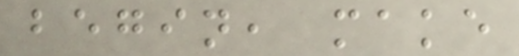begin, make
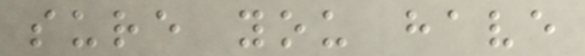sure you have
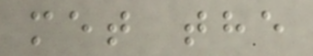met the
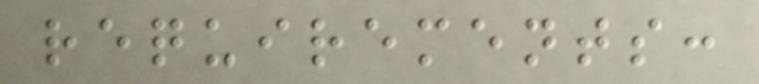requirements:
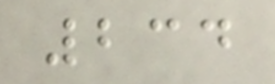234
